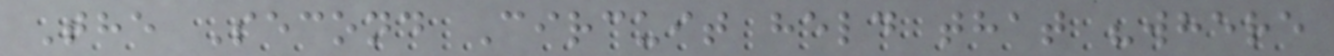The Second Circuit held that "where
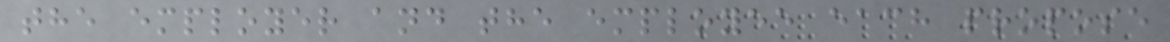the employer and the employee each propose
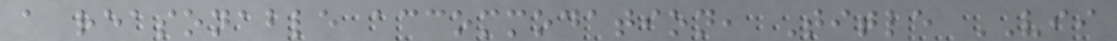a reasonable accommodation, Title VII
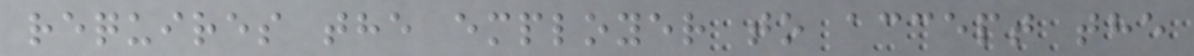requires the employer to accept the
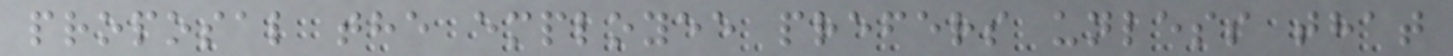proposal the employee prefers unless that
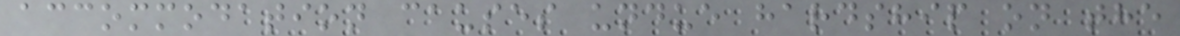accommodation causes undue hardship on the
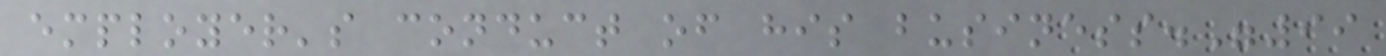employer's conduct of his business."99
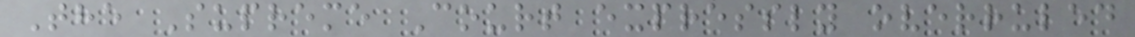The Supreme Court expressly overruled
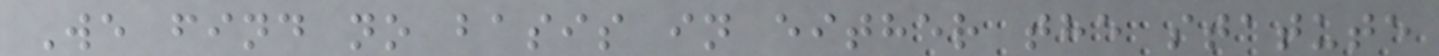We find no basis in either the statute
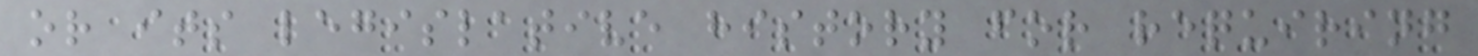or its legislative history for requiring
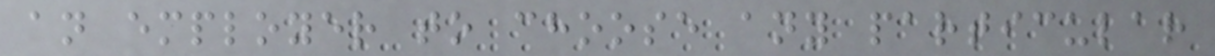an employer to choose any particular
